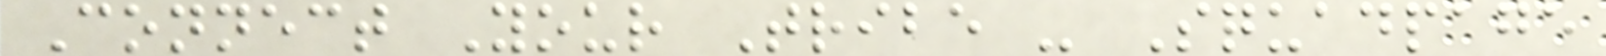Connect Your Tribe - Squadpage
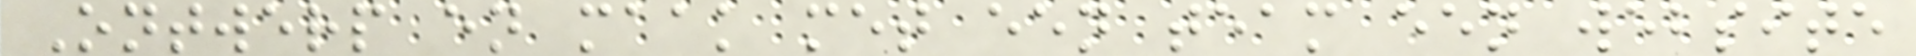Ontwerp en maak met een team een website
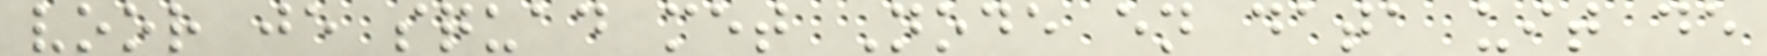voor je squad met Node en data uit de
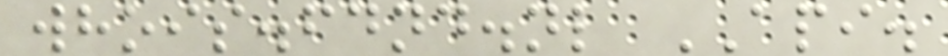whois.fdnd.nl API.
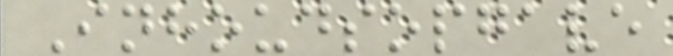Inhoudsopgave
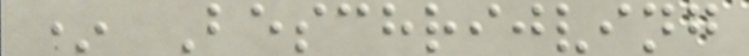* Beschrijving
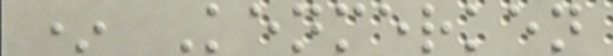* Kenmerken
